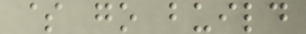$ go build
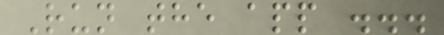Run the app ...
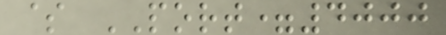$ PORT=4000
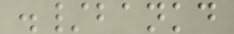./bankd
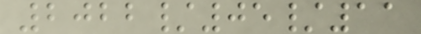2022/05/11
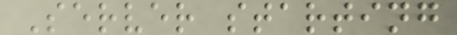Server starting
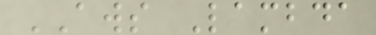AWS Lambda
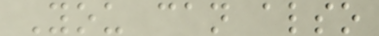You can also
